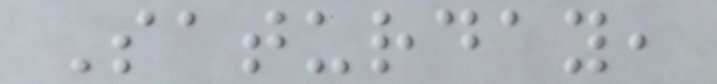Saturday,
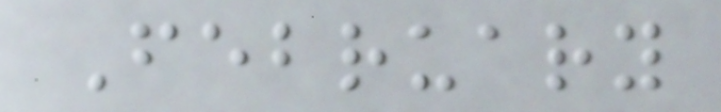February
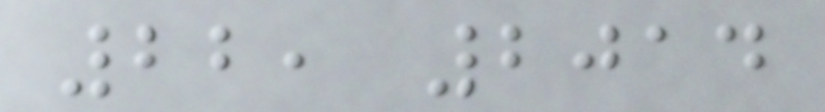22, 2014
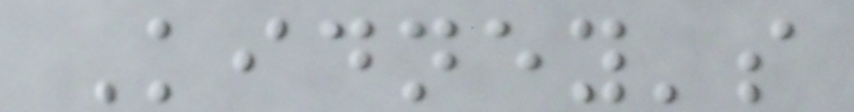Kidney's
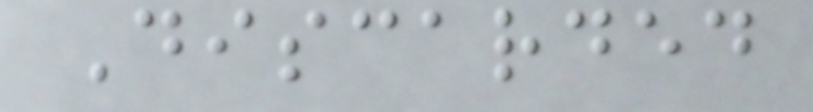Discarded
